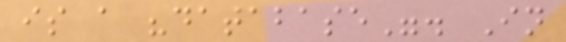is a "database". In
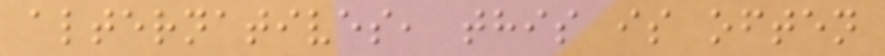alternatives, this is often
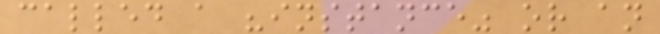called a "instance" or an
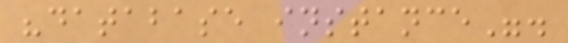"database instance".
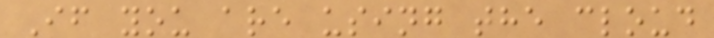If you are using the cloud
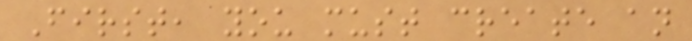First, you must create an
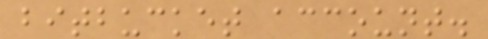bitbucket account.
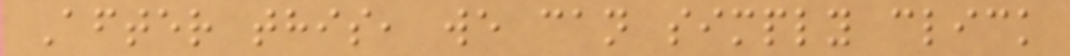After this, we can simply click
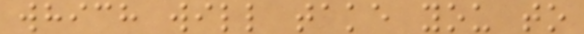which will take you to
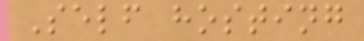Self hosting
